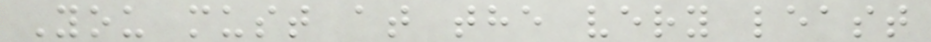You must at the very least
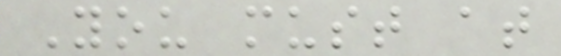You must at
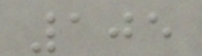105
